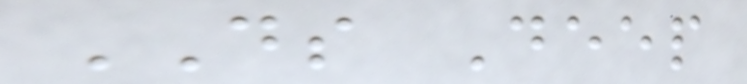DS Deep
